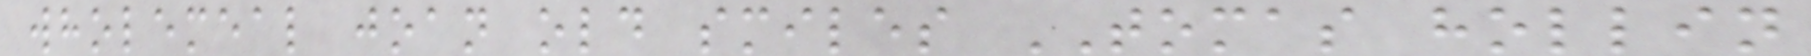wholemeal joan old smiles TOMAS hollin
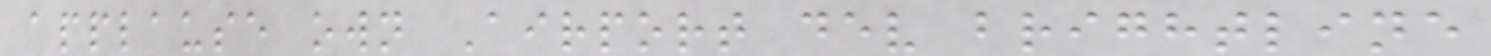applause own Airport dev brightline
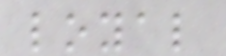loyal
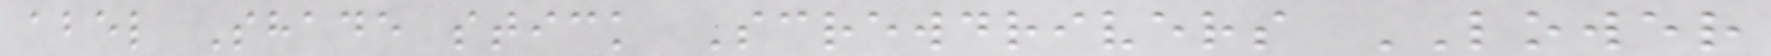abel Shade stick Screwdrivers LOWER
